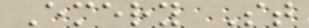Emery St
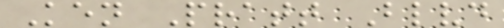Ken Pratt Blvd
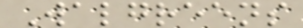Walgreens
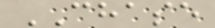CHASE
